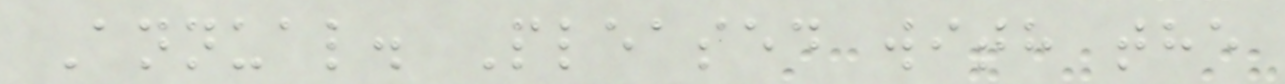Annual. Pleased with the
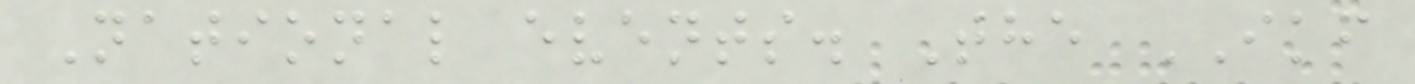National events. The IKF
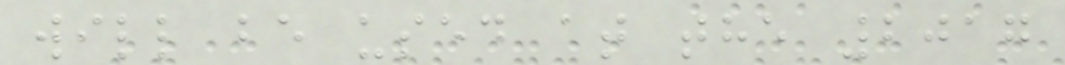will be used at the 2017
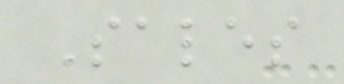Sales
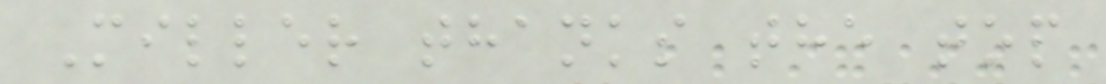Miller thanks the top
